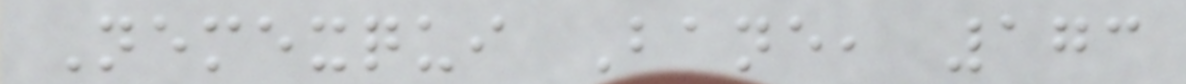Nemexqui Bane, 173
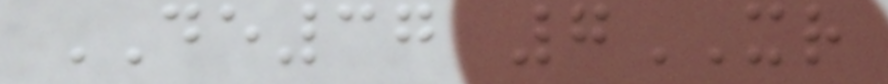DE37 7XR
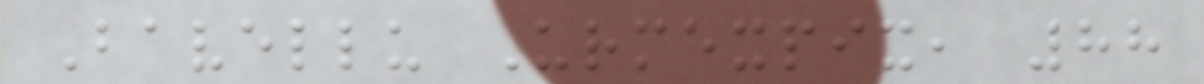Bavellu Urmexpix, 88
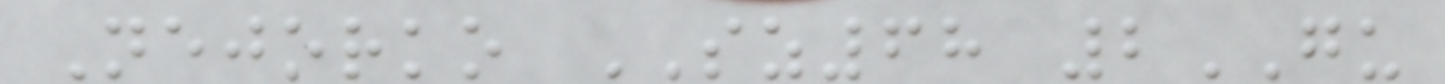Nejorko SZ68 2GU
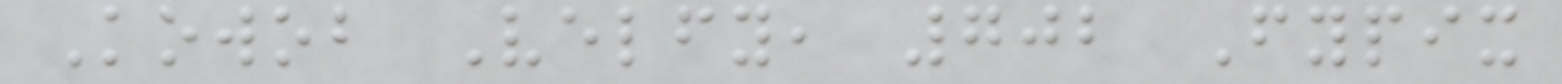Kowob Velfy, 702 Fypix
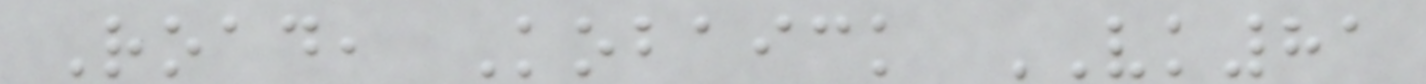Road, Kobaick VK81
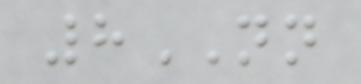8NN
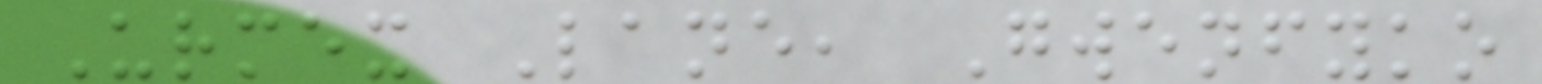Urmex Lane, Gwenfyko
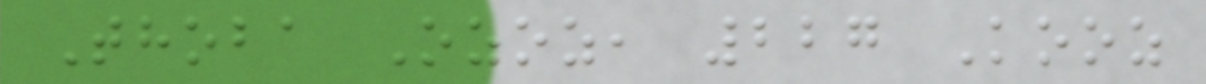Thoba Ozoz, 227 Kooz
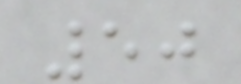50
